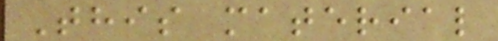This material
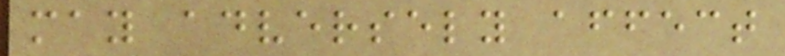may adversely affect
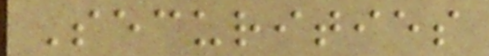Securities
